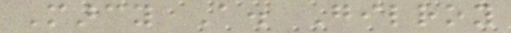Marcy A. Gilroy
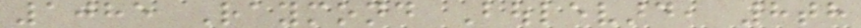1085 Raymond Boulevard, 8th
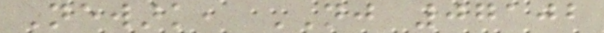Newark, NJ 07102
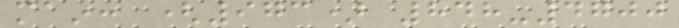main: (973) 848-4700
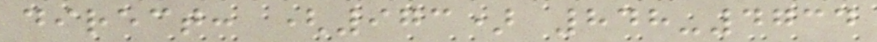direct: (973) 848-4734
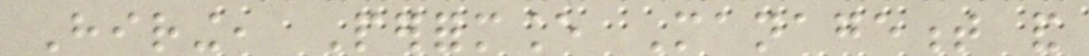Hiring, Performance Management and
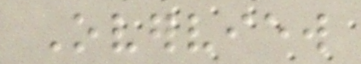Overview
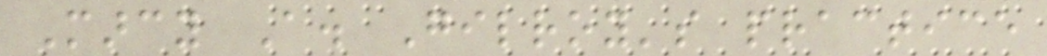Marcy A. Gilroy's practice
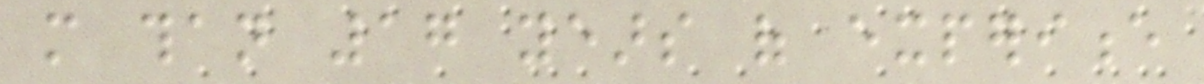more than 17 years of experience
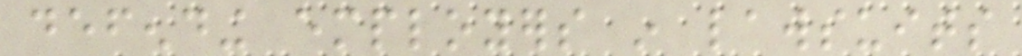defending employers in lawsuits
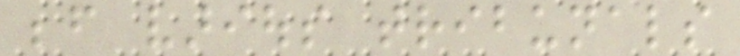before various tribunals
